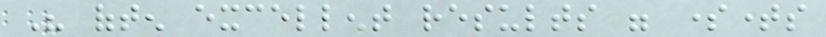His often excellent results were sometimes
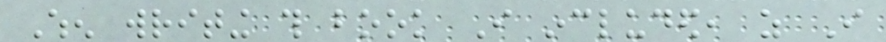When writing this book I included, as I
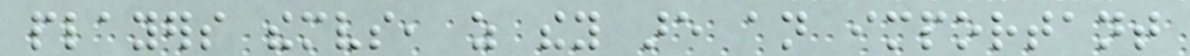players themselves, as they are an important
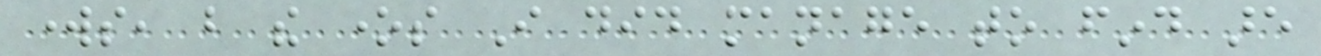works, but the ones I did manage to find are
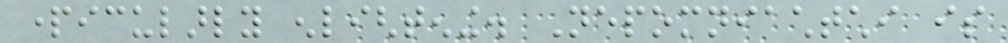particularly enlightening. Nepomniachtchi is
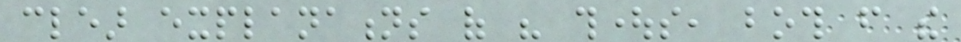clear explanations of his thoughts, both from the
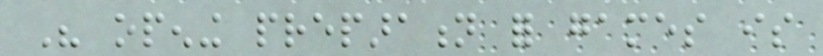His opening preparation for games is
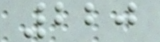220
